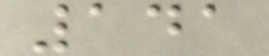141
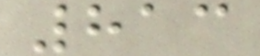813
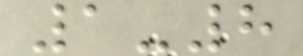1-8
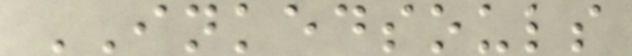INKEDSOULS
